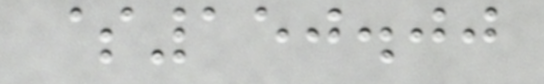$150.00
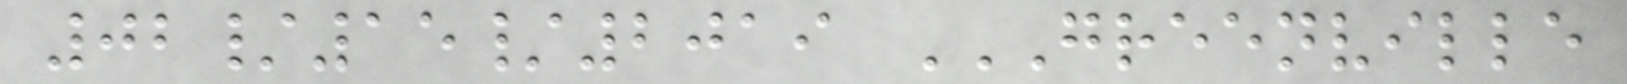02/15/2019 GREENVILLE
